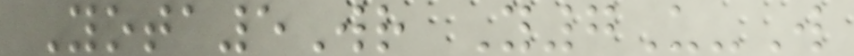Yota5Wr Y7U-W
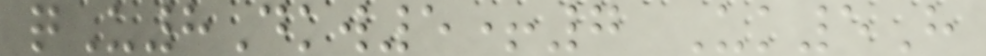qU8Dkw5+7 Uk5H
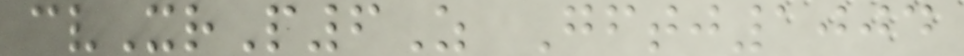cvXrP6Z Gftj1004
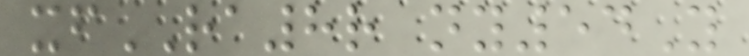xfRA8r ny54Y
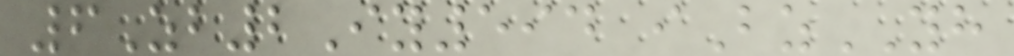6Zb2Iy594 iBzYH
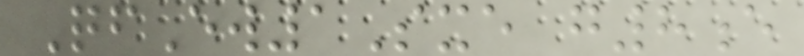QfEw1Sxe g8e
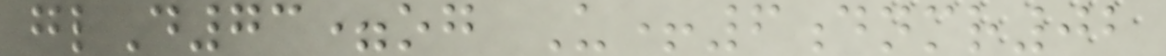glD73=og U+6dnmr02
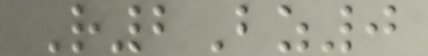R2Bz0
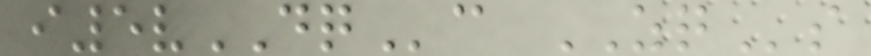i5vDQc ZQs
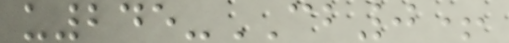u245-CB0+
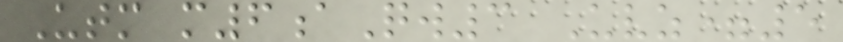Utm m6aQw3 Uvz=5
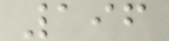196
